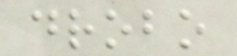drobo
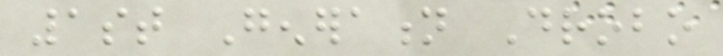1st Generation Drobo
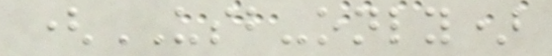(USB-only)
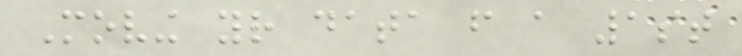Moving your data from a 1st
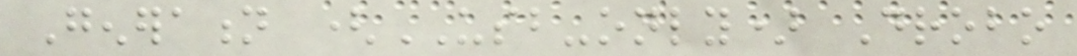Generation (USB-only) Drobo
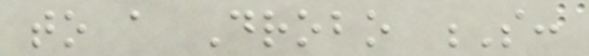to a Drobo S:
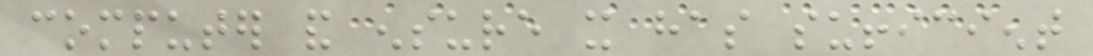computer and ensure it has sufficient
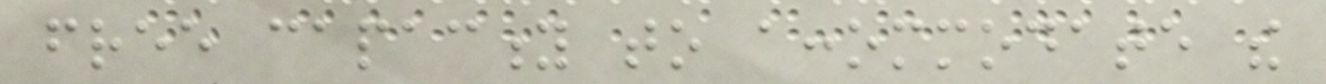free capacity to accommodate the
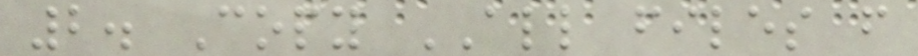2. Copy ALL files from
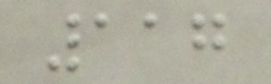117
